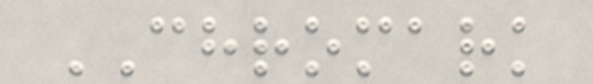CHROMARK
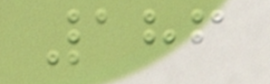186
